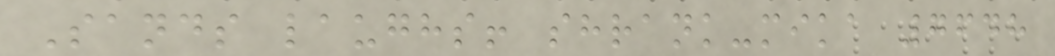Sands laughs! shrank-mika 7648
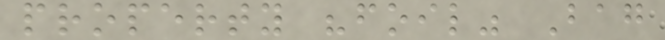property "foil" Bag
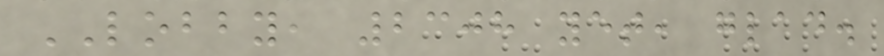LOBBY, 2308 yet, glad.
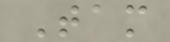Tam
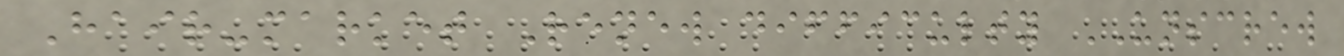Hair-market Renew difficulty UNSCREW
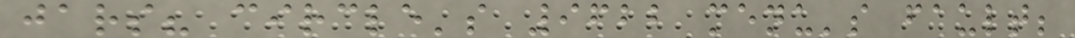jars? circle's 9622 menu's fault;
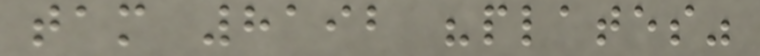tam 8192 "plates"
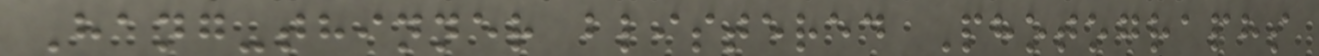Hang-thinner blistered Photographs
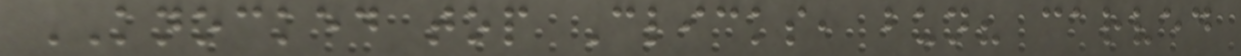KNOCKED top Clicks, bun? carved
